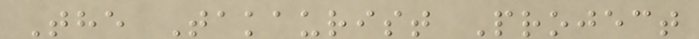The Takaurist Project
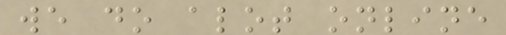we do alot online
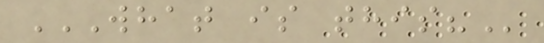WHAT IS THIS?
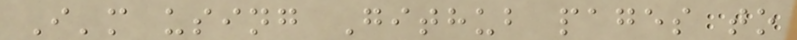I'm using Github pages to
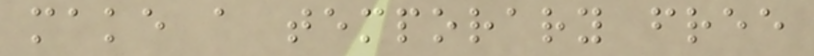make a temporary free
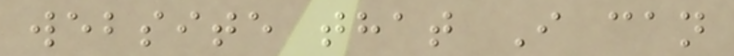website that I can
